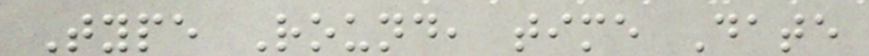Type Round, time Date
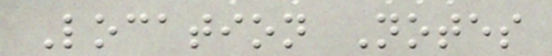Location Notes
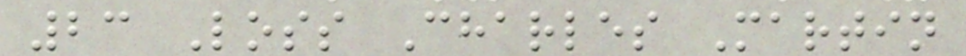23 Loss Charles Martin
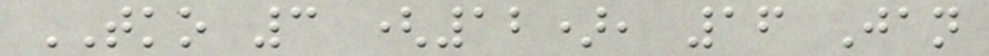TKO 3 (12), 16 Jan
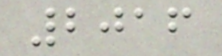2016
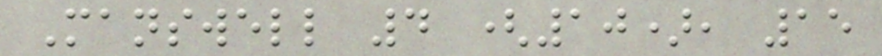Manswell 4 (10), 15
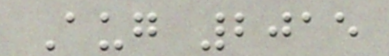Aug 2015
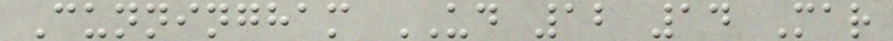Cunningham UD 12 14 Mar
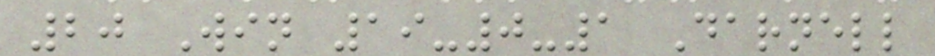20 Win 19-0-1 Darnell
